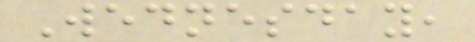Wednesday,
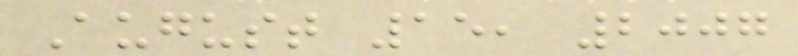August 15, 2007
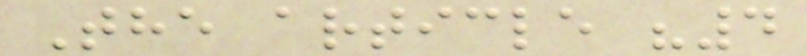The article "4
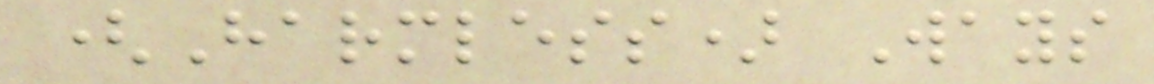(Harmless) Ways
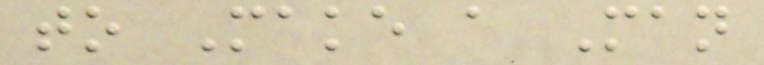to Make a Man
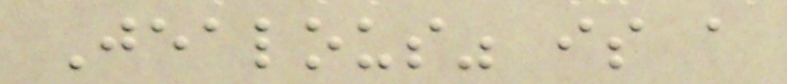Jealous" is a
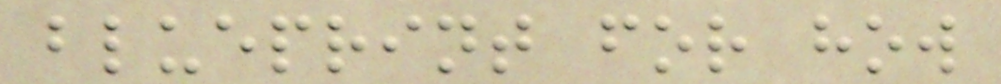blueprint for how
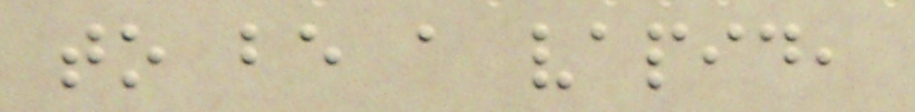to be a vapid,
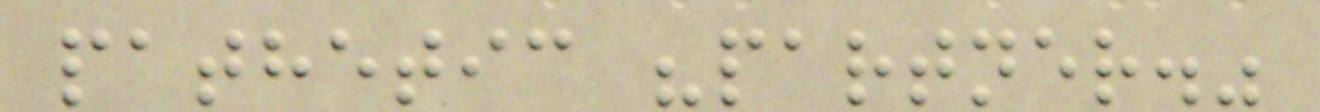pathetic "partner."
